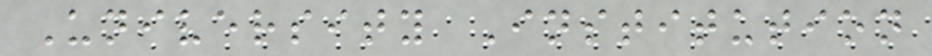University Institution
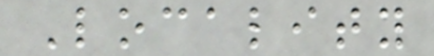Locality
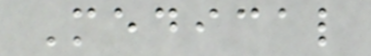Medical
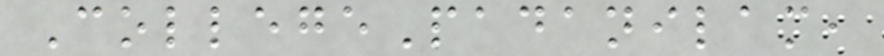CollegePadanilam,
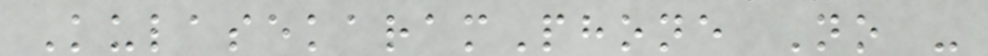KulasekaramPhone No -
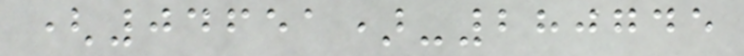(04651)-280745
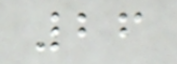26
